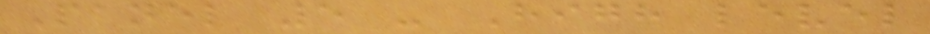Panel 5 - High level
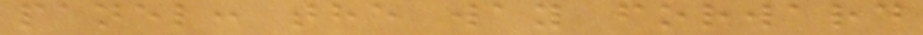panel: the way forward
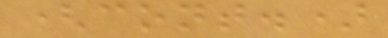(cont.)
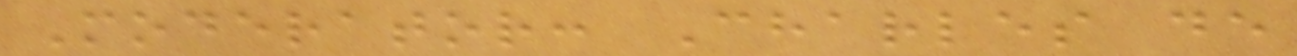Moderator: Charles de
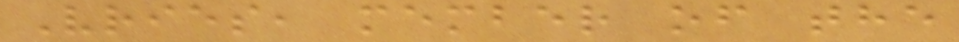Vries, member of the
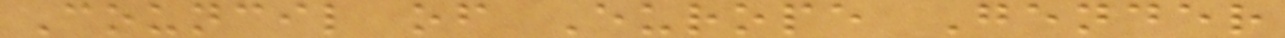Council of Europe Gender
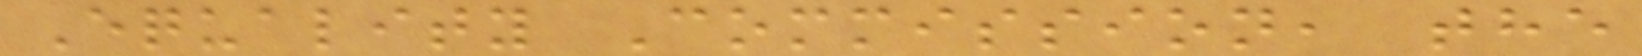Equality Commission, the
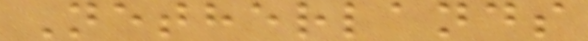Netherlands
